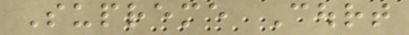Supreme Court
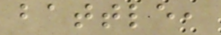battle,
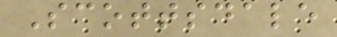Scottsdale
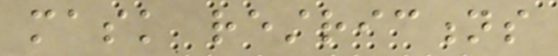mask restrictions
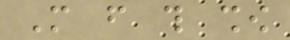More from this show
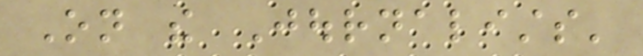On the Journalists'
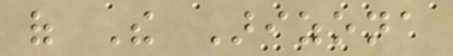of The Arizona
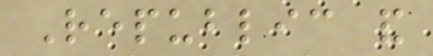Republic and
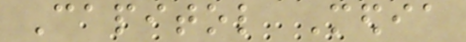Capitol Media
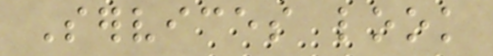Services look
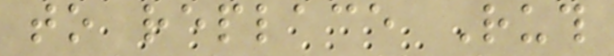to replace Ruth
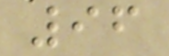96
